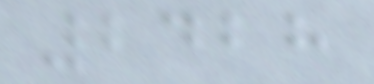2428
